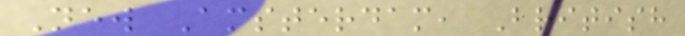New Amsterdam, British
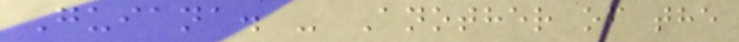Guiana. - Another of the
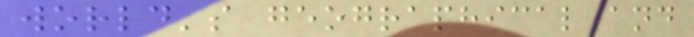world's geographical and
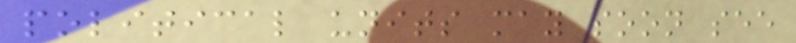political units may soon see
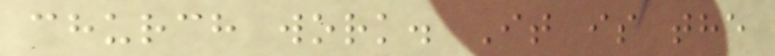church work. It is the
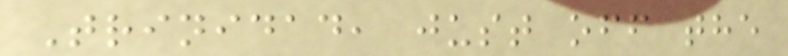Trinidad, just off the
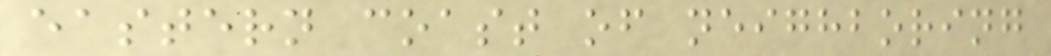eastern coast of neighboring
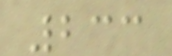233
